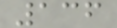136
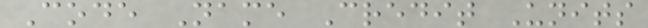Code Name Credit Units
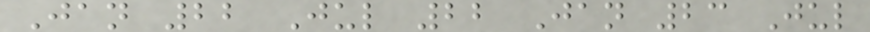Jan 22 Jul 22 Jan 23 Jul
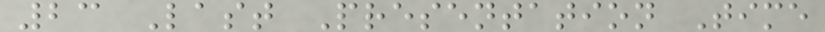23 Last Presentation Time
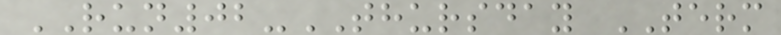RUN02-THURSDAY TERM
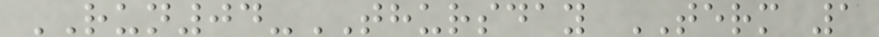RUN04-THURSDAY TERM 1
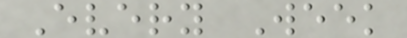Every Week
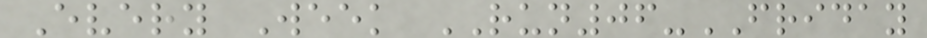Every Week RUN06-FRIDAY
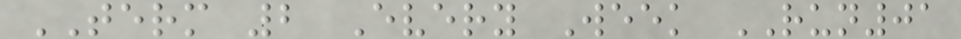TERM 2 Every Week RUN01
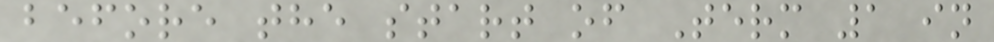before the start of Term 1 in
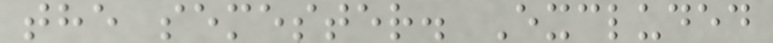the semester. Excluded
